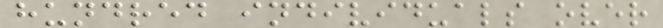hundred individuals over
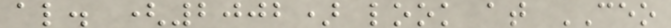al. (2002) look at CEO
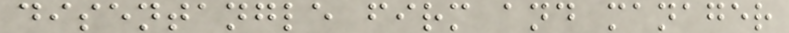disentangle firm and manager
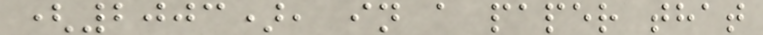(2003), in a paper that
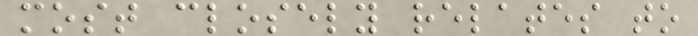most closely relates to
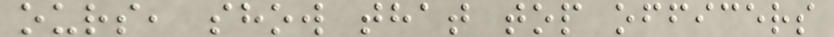ours, show that top officers
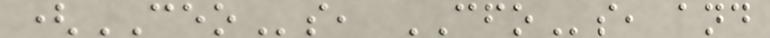(CEOs, CFOs, and
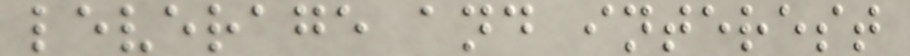leverage and interest
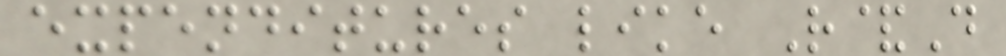expenditures like R&D
